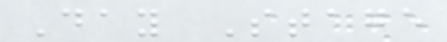Day Stage
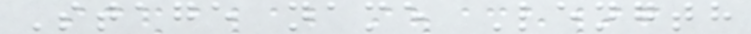Stage name Length
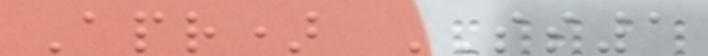Apr) SS1
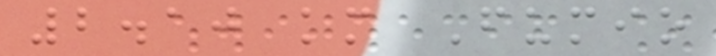2.10 km Fumio
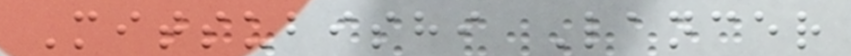Mitsubishi Lancer
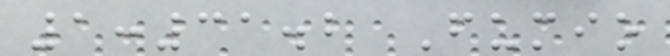1:31.2 Fumio
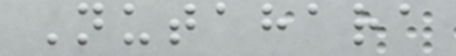Nutahara
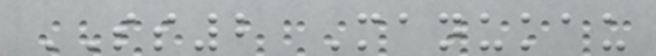SS2 Manukau
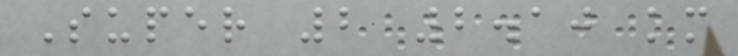Super 2 2.10 km
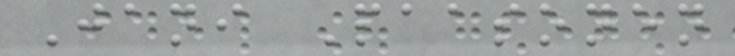Jani Paasonen
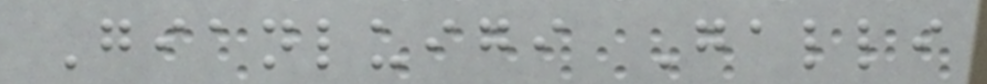Gianluigi Galli
